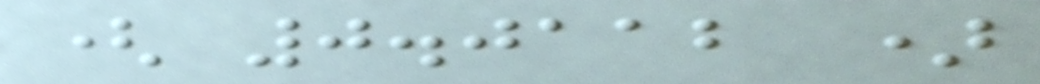( 0.0112 )
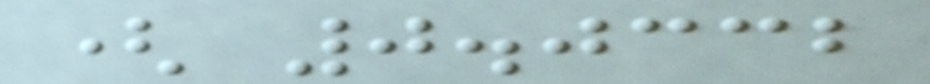( 0.0332
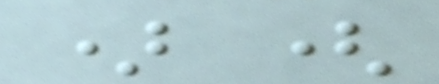) (
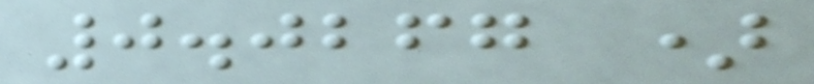0.0267 )
